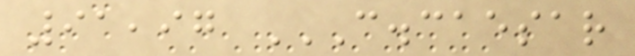91,97 C.CAESAR
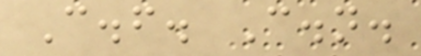C.f. C.n.
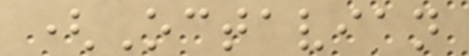(Octavian
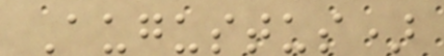Augustus)
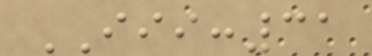III:31
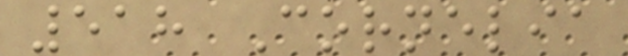518 Cornelia
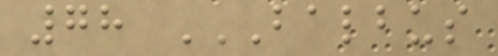78 BALBUS
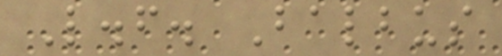L.f. Balbus
